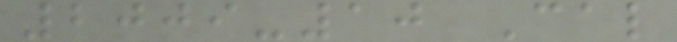2009-10 Cal
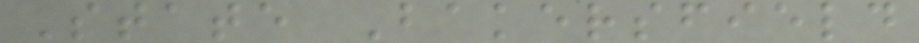State Bakersfield
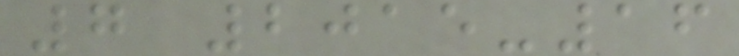7 2015-16
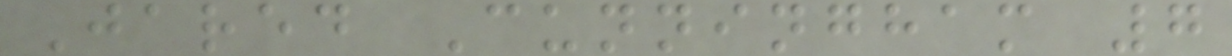Jared Cunningham 7
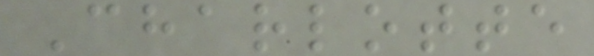Charlotte
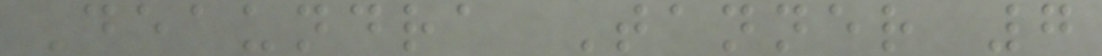Deaundra Tanner 7
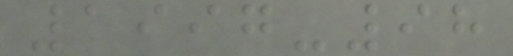1997-98
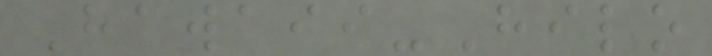Hawaii-Hilo
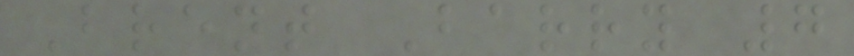Brent Barry 7
